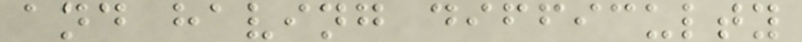and having difficulty
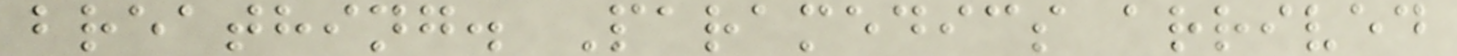breathing. Paramedics arrived
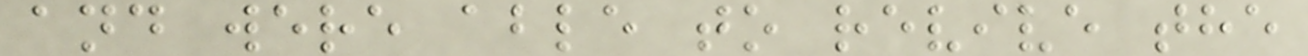and were able to revive the
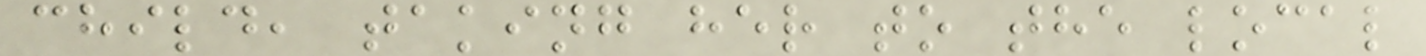child, taking her to the local
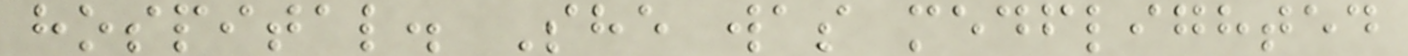hospital. She was medflighted
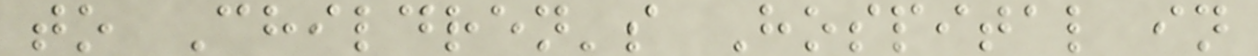to Children's Hospital in
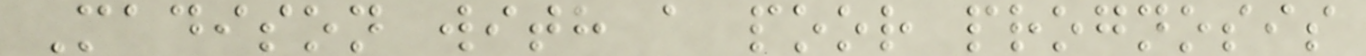Madison with a poor prognosis
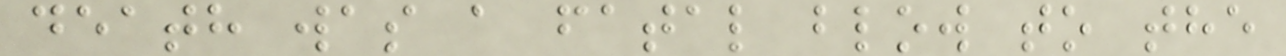death was a fatal blow to the
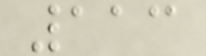113
